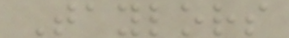Taylors
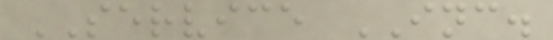SERVICE INC.
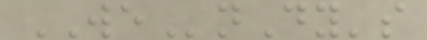WEnDy's
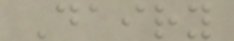Dairy
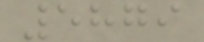5879
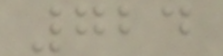724
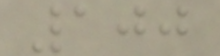100
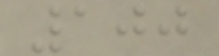100
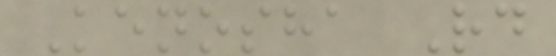Kenosha Rd
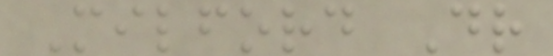Milford Dr
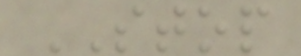STOP
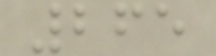265
